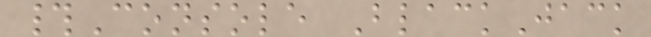#Console BlackJack
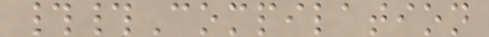##Compilation
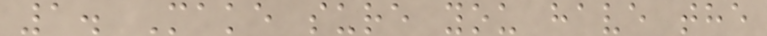1. Make sure you have the
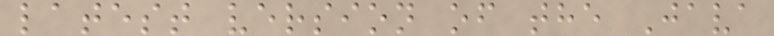latest version of the Java
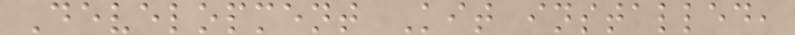Development Kit installed,
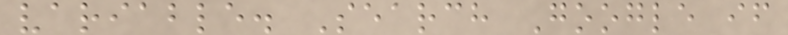variable. Search Google if
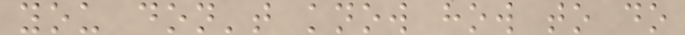you don't know how to do
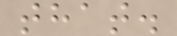that.
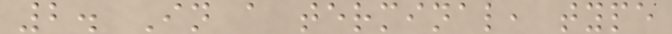2. In a terminal, type
